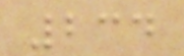234
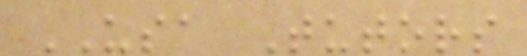USA Tutors
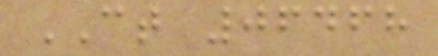CT 06468
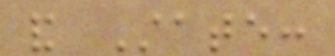and State:
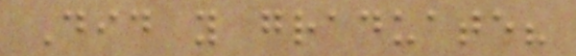Did you graduate?
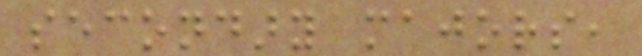secondary majors,
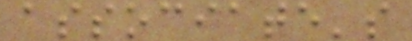associate's
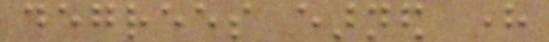degrees earned here
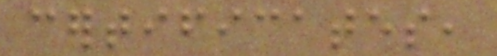certificates,
